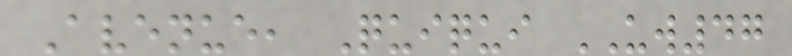Avenue, Quiqui UW47
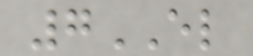7EL
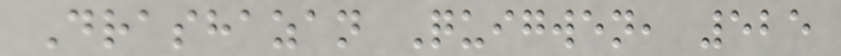Drashazan Quigwen, 525
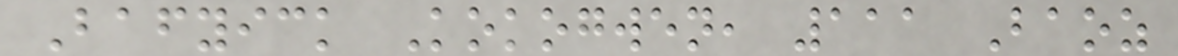Bafyick Kokogwen, 111 Baoz
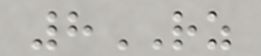8RZ
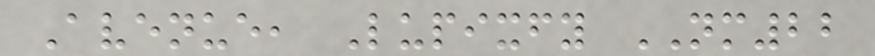Avenue, Lupixfy NM22
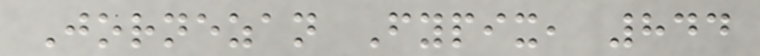Jornezan Fypix, 844
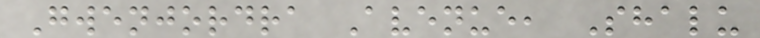Gwenjordra Avenue, Shalu
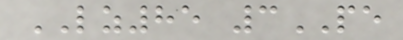LZ85 3PE
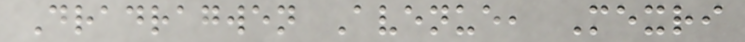Dradragwen Avenue, Mexri
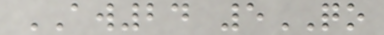AW24 5QO
